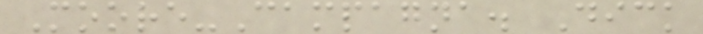Moore-Campagna. Dick
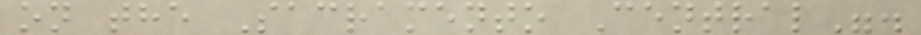on the Sacramento Central".
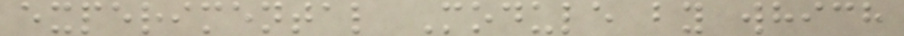experimental Module by which
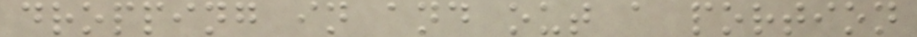dropping in and out a portion
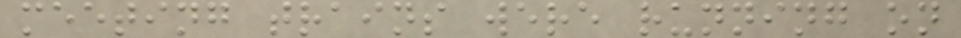meeting trains were running on
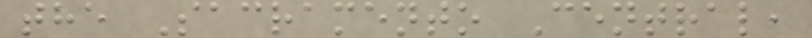the Sacramento Central,
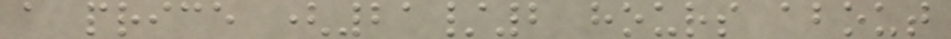a price (21/2 hours about
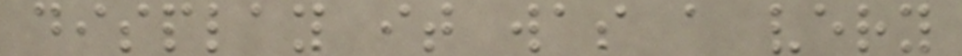display it was a very
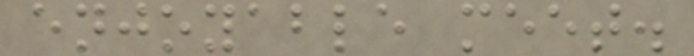enjoyable meet.
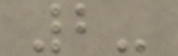2-
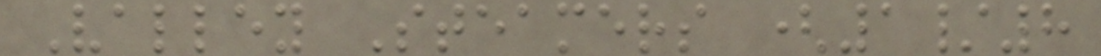Valley Steamers (1/8
